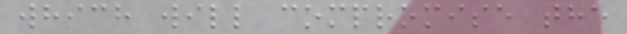which will compromise the
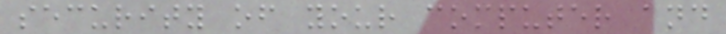security of your computer and
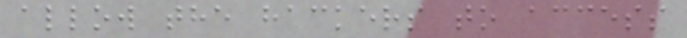allow the hackers to access
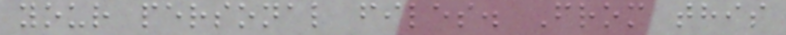your personal files. From this
